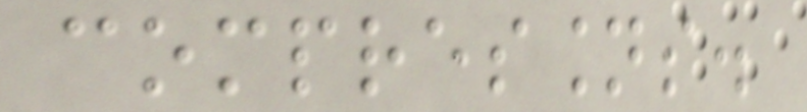compressions.
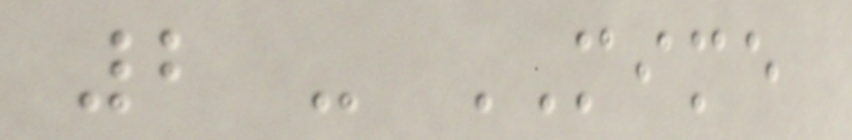2 - MIME
